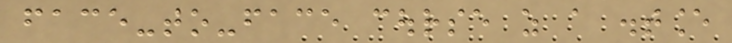face-to-face course as a distance
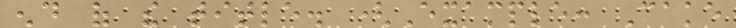end of the title. (Example: Cake
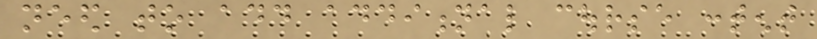need to add additional course content
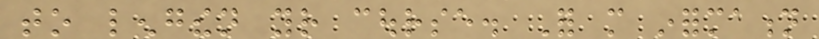to lengthen your course. For more information
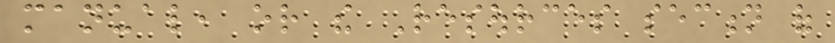manual, or the Resources section of
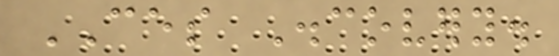CES Discovery.
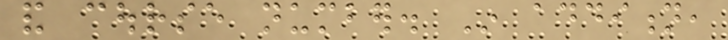and course number. In addition,
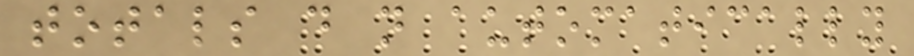totals do not automatically
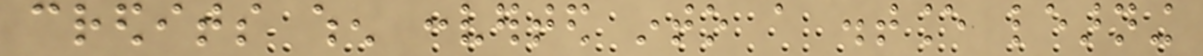credits when converted into a distance learning
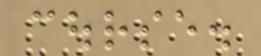course.
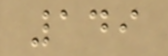149
